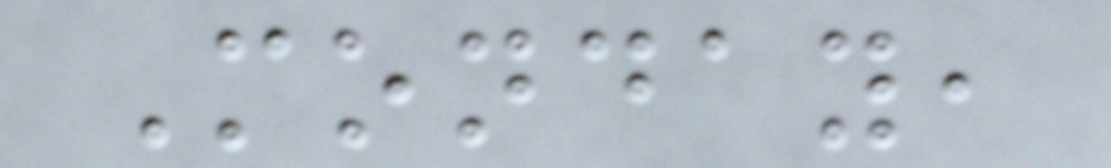Monday,
